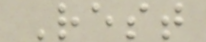Rest
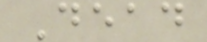Dead
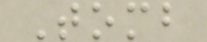Tomb
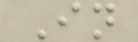In
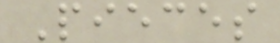Pieces
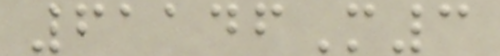61146M3
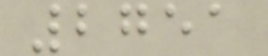2751
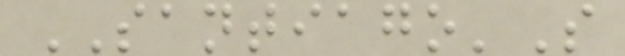SANTIAGO'S
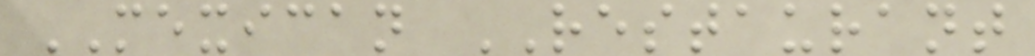MEXICAN RESTAURANT
